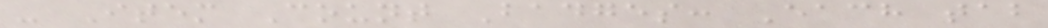- Item Count Badges: Each tab
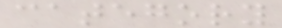category
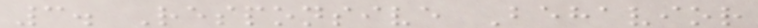3. Responsive Behavior
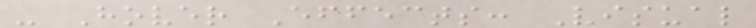- Hover Effects: Visual
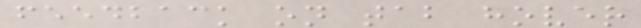feedback on tab hover
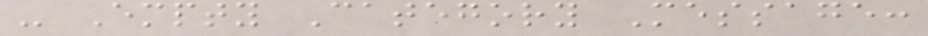- Empty Category Message:
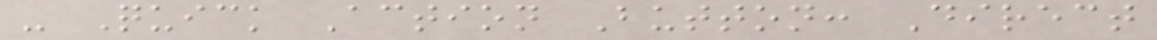- Quick Action Button: Direct
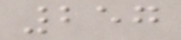257
